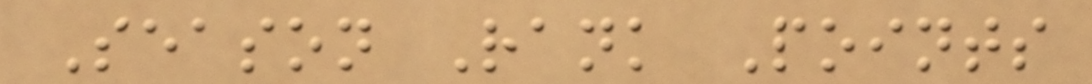Season Rank Points
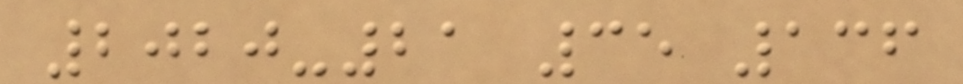2020-21 35 136
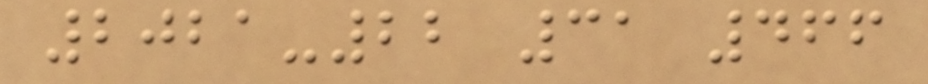2021-22 31 466
